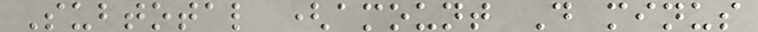Subtotal (amount D minus
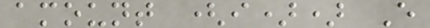amount (i)) E
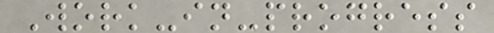Work-in-progress
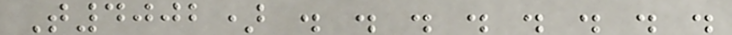T4002) . . . . . . . .
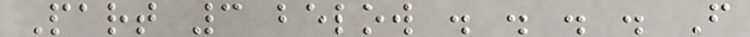Part 3 below . . . . F
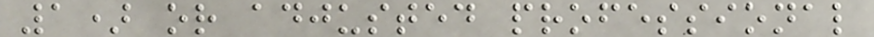1) or adjusted professional
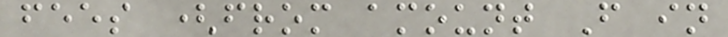fees (from amount F in
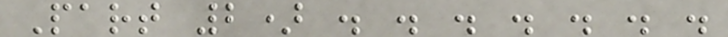Part 2) . . . . . . .
